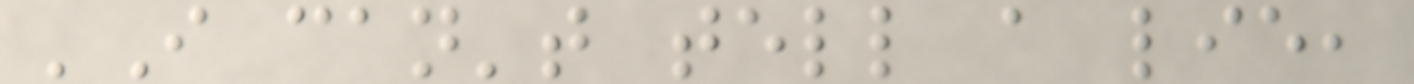'I can't tell a lie,
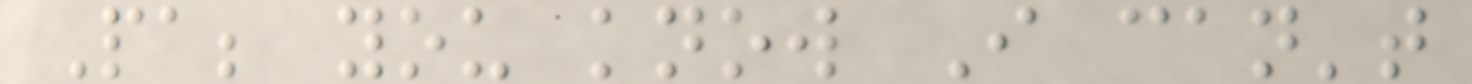Pa; you know I can't
